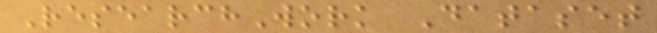ResearchWork Dataset
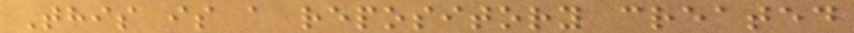This is a repository created
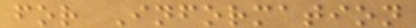for Information
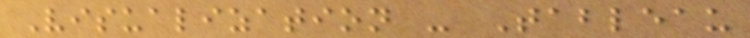Visualization - Tableau
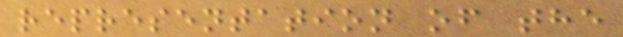representation of the
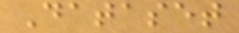Dataset
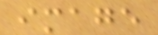image
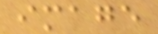image
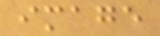image
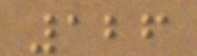126
